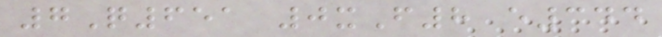7Q651 0xF8 e344
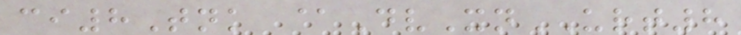ci8Tnk @DvXnURT8
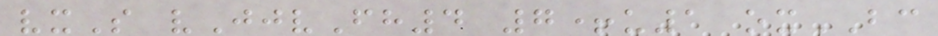vxS vJjvFh4 7+u1 oxBC
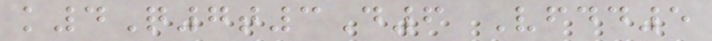k4Q7t3D6 Vfdd5
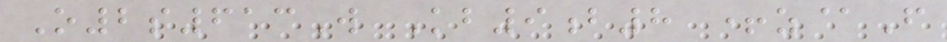O2s613W Kb9b8 +z@F
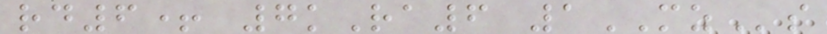rd6+ 7kRa6 1MZs
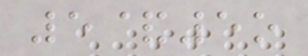5&5o
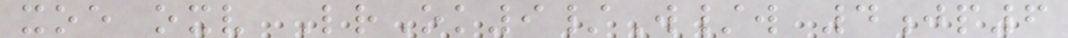xoe oxv LrOk9/W/w 4jp6
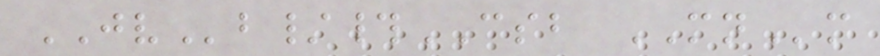JVb/#CSB MNm
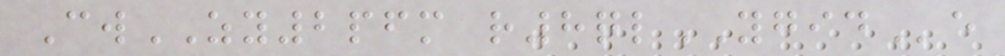CwZY2pfm r8qlYGIDe
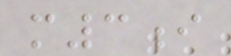m3i
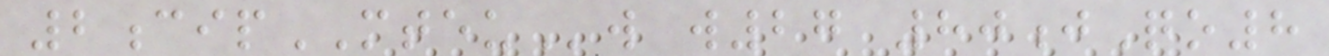2cipMTEUw w27 80jQo8
